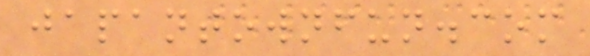japantownfun.com
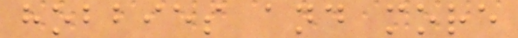hobbies and more
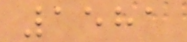1581
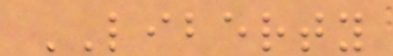LIBERTY
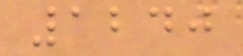1240
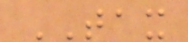TAX
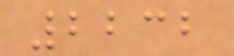2232
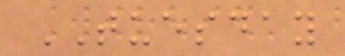TUESDAY
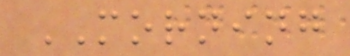MORNING
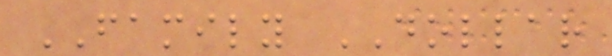FAMILY DOLLAR
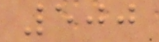500
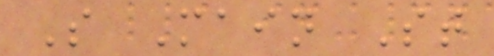S Main St
